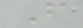F
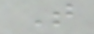T
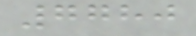7780
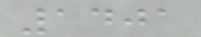1401
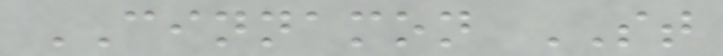CINNAMON ST
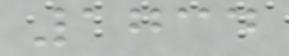1734
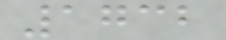1732
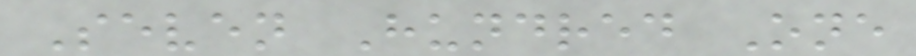Seven Hundred One
